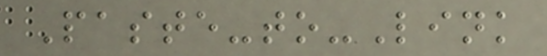Paste-to-Link
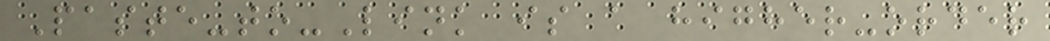Paste-to-Link is a higher-order
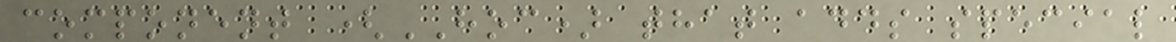component (HOC) that adds special
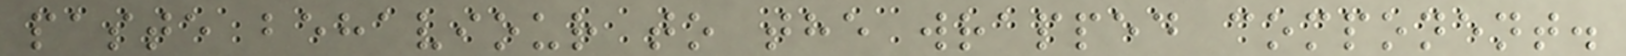paste behaviour to the wrapped component.
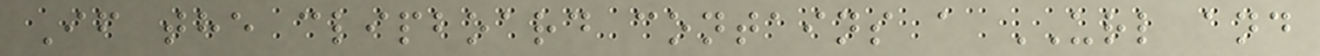If the clipboard contains a URL and
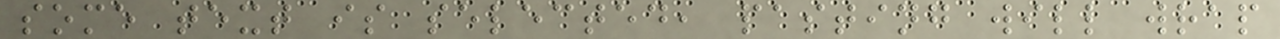some text is selected, pasting will wrap
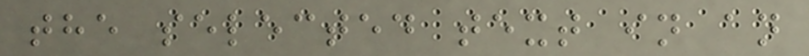the selected text in an
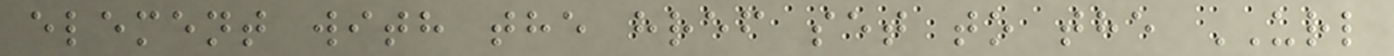element with the href set to the URL
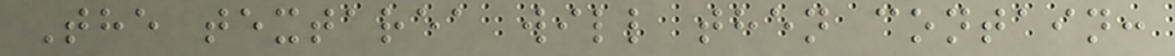The textarea will then contain:
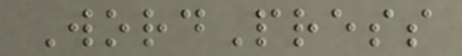WordPress
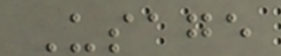Usage
